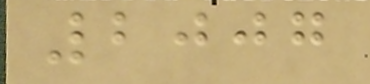2007
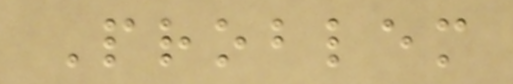Problem
